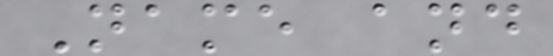Name and
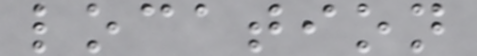location
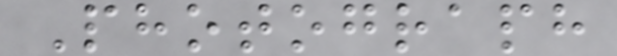Photograph
